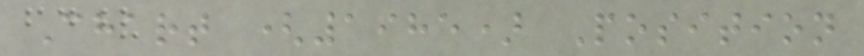Chart (1985) Position
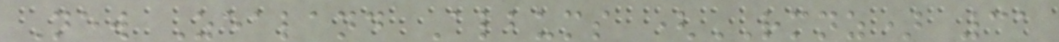New Zealand Albums (RMNZ) 31
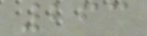263
